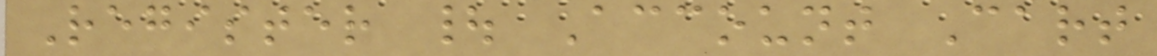Register | Account Cart
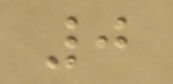0
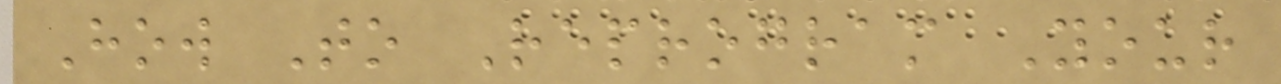How To Reprogram Your
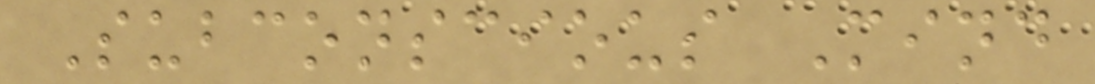Subconscious Mind
